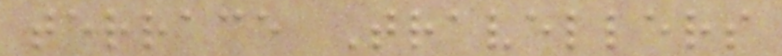terrace Travellers
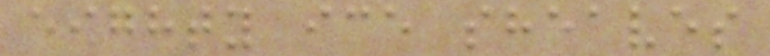eighty ice sheaves
